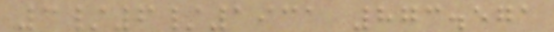3/6/1931 873.571
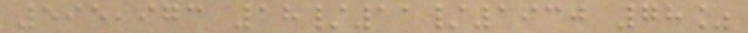595,973 18/11/1930 78%
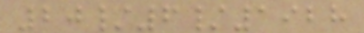20/6/1928
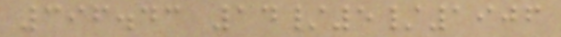396.43 14/5/1906
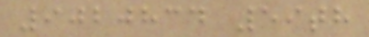9020834 59th
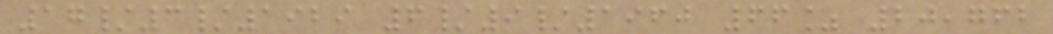17/3/1929 6/9/1960 66% 20,762
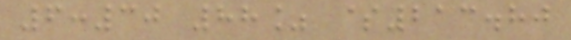6:30 88% $213.80
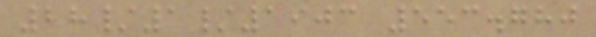28/1/1903 553.780
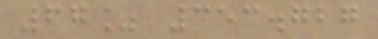67% 353.727
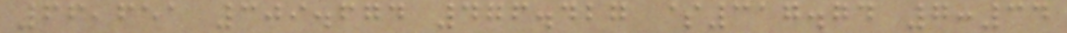66,651 309.674 476.427 $317.74 7:34
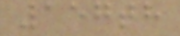157th
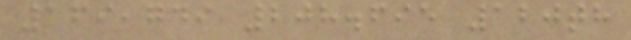169,749 208.695 120th
